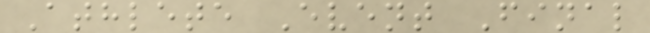Athlete Event Final
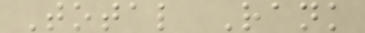Total Rank
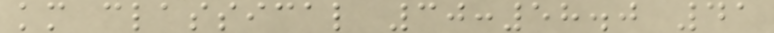km classical 30:58.0 41
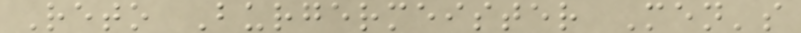Reto Burgermeister Men's
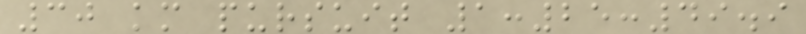30 km pursuit 1:25:49.9
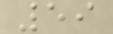59
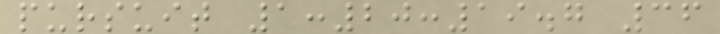pursuit 1:20:19.7 36
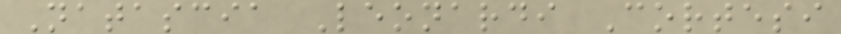Natascia Leonardi Cortesi
